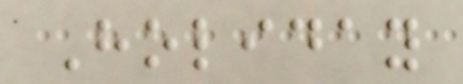Holiday
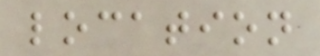location
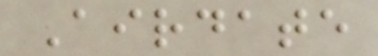Airdate
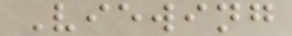Viewing
